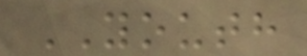YOUTH
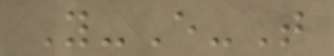Y-E-T
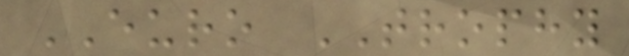EURO TROPHY
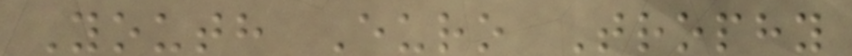Youth Euro Trophy
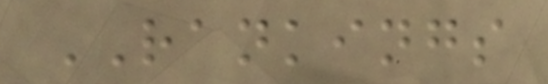RANKINGS
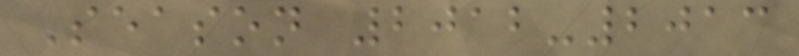Season 2012-2013
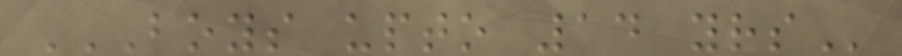BOYS UPTO 14 YRS
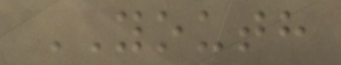YOUTH
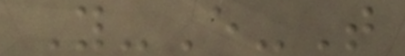Y-E-T
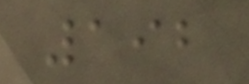192
